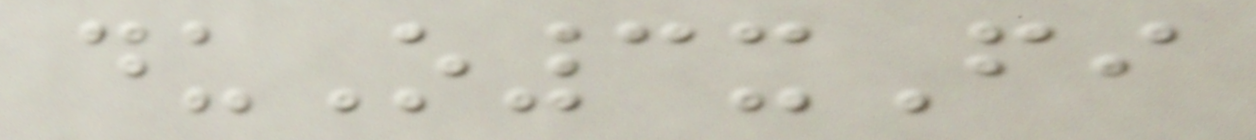duO3xFi
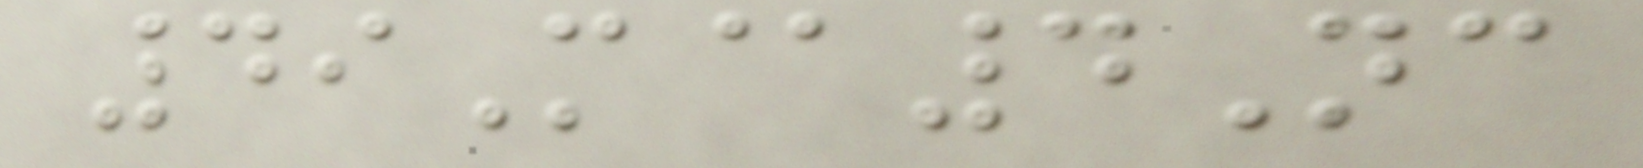49M@4Nc
